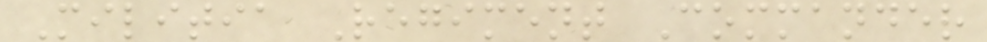Militia Regiment Commander
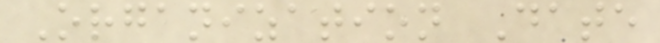Organization Date
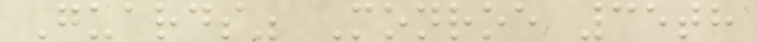Guards" Monroe 35th
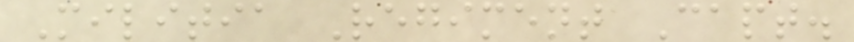Militia Regiment Capt.
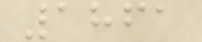1861
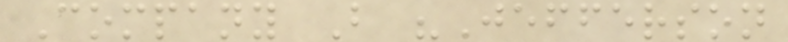Company B "Jefferson
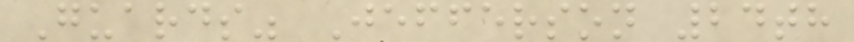Guards" Jefferson 24th
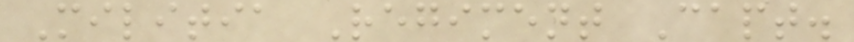Militia Regiment Capt.
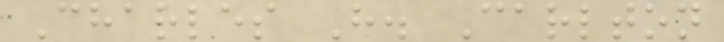Charles H. Carlton
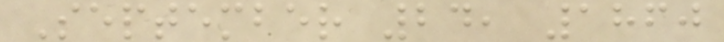September 24, 1860
